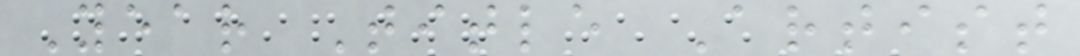Year Title Artist
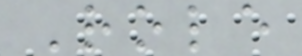Role
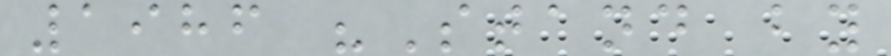1986 "Stand by
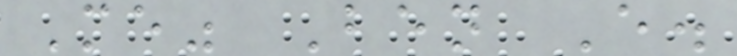Me" Ben E.
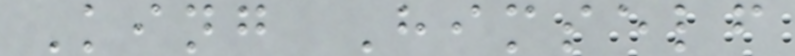King Himself
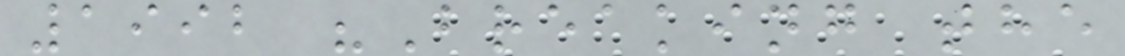1992 "Breaking the
